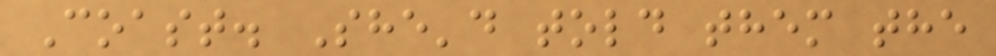Coast. She'd told them the
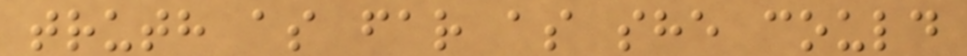truth as far as she could
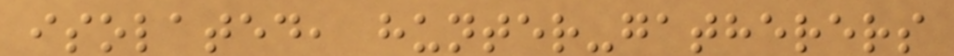isolated, hunter-gatherers
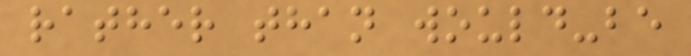rather than would-be
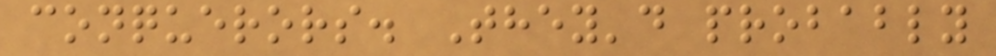conquerors. They'd probably
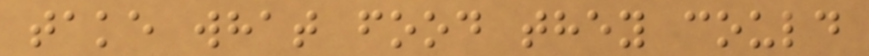take what food they could
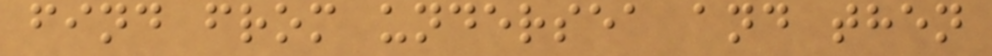find from undersea and then
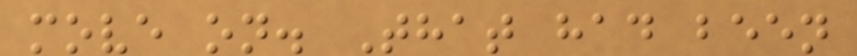move on. That had been
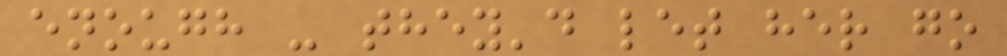enough - they'd let her go
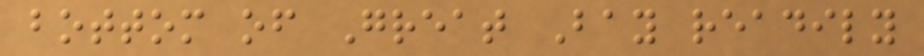bottom of Great Bay readily
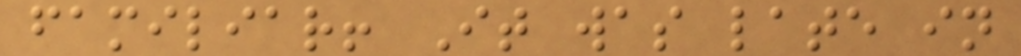familiar! It was late in
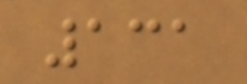131
